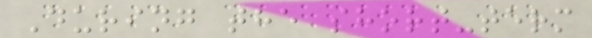During the short-term
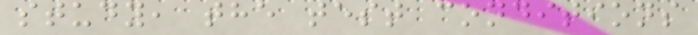study, the test conditions
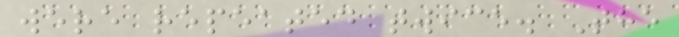were repeated twice. The
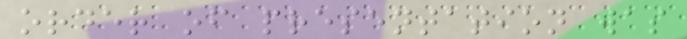order of presentation was
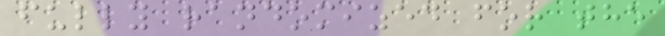fully randomized for the
